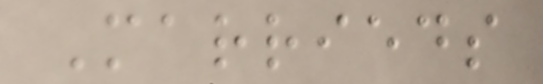Marrieds
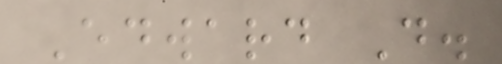Edward D.
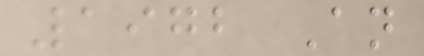1972 An
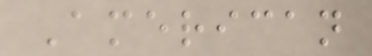American
